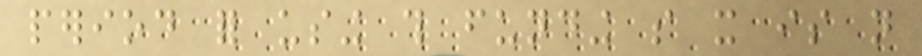period for using this funding so it is not
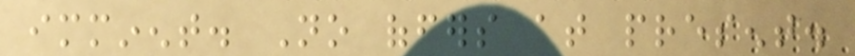imminent. No offers at present.
